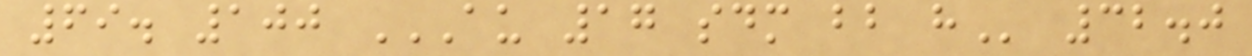69. 100 AU 17 SDM BB H 32.0
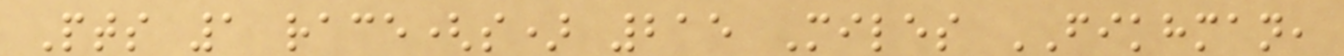Pts 1 race(s) 215 Miles FIKHMAN,
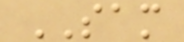SAM
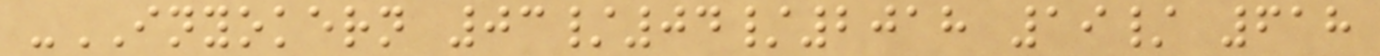-INYOKERN 03/04/2018 19/ 618
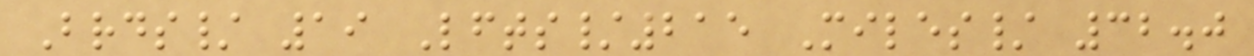Brds/ 19 Lfts/215 Miles/ 32.0
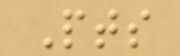Pts
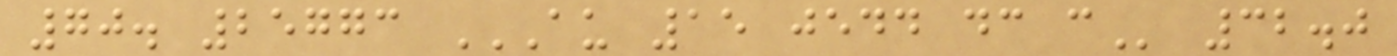70. 25773 AU 15 JEDD DC C 32.0
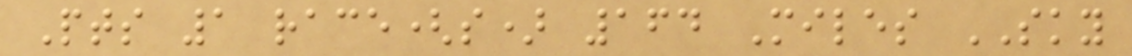Pts 1 race(s) 164 Miles SKY
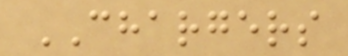CHARGERS
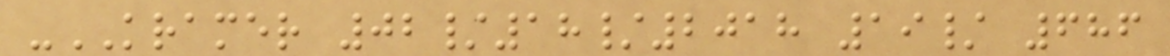-KRAMER 02/18/2018 19/ 686
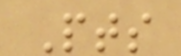Pts
